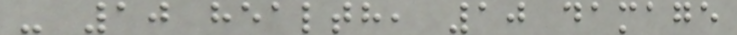- 10 health, 10 damage
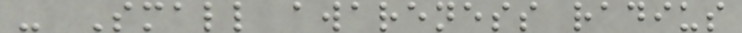- Small awareness radius
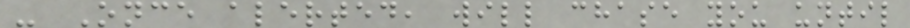- Once alerted, will chase you until
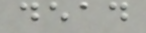dead
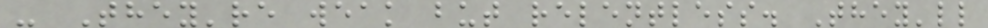- They're weak but relentless. They'll
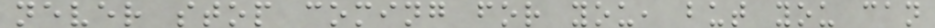never stop coming for you, but you can
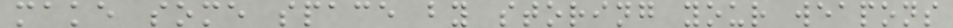make some space by storing your weapons
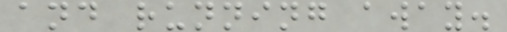and running away.
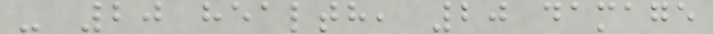- 20 health, 20 damage
